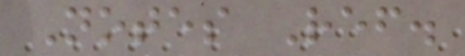Notes Ref.
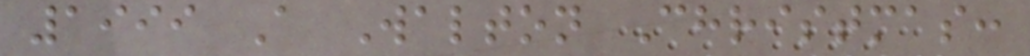1999 A Walton Christmas:
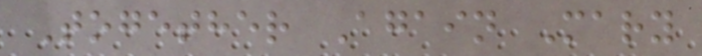Together Again Mary
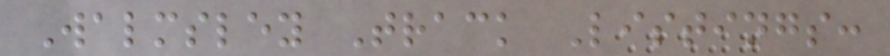Walmsley Track Listings:
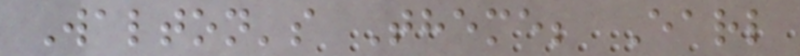Walton's Theme; Earl
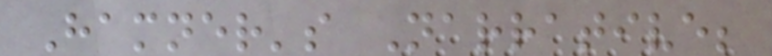Hamner's Narrative;
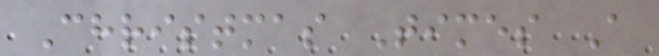Christmas Times A
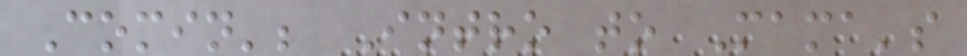Comin'; Intro to Mama's
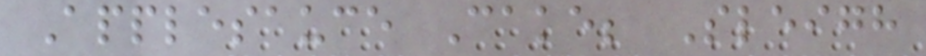Applesauce Cake; Sleigh
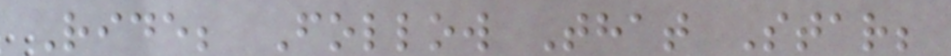Ride; Follow That Star;
